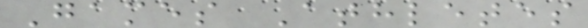Games Athletes
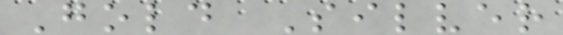Gold Silver
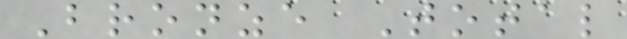Bronze Total
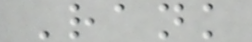Rank
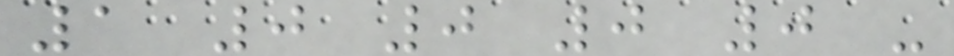1 0 0 0 0 -
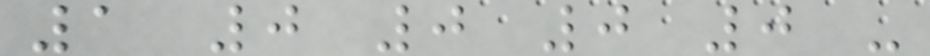1 0 0 0 0 -
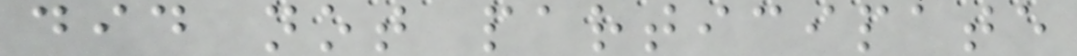did not participate
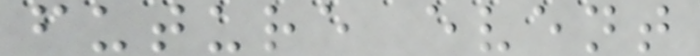future event
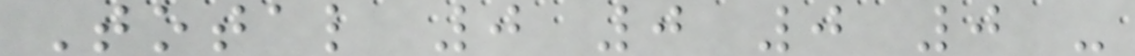Total 0 0 0 0 -
